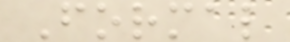Formal
